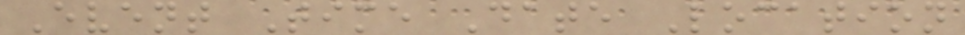Event Time Date Location
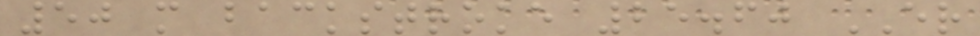50 m backstroke 25.60 ER
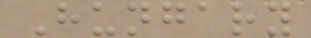Hungary
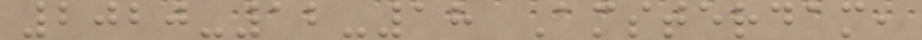2020-12-18 Amsterdam,
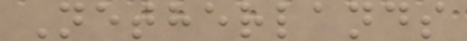Netherlands
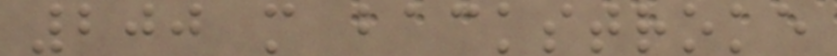200 m backstroke
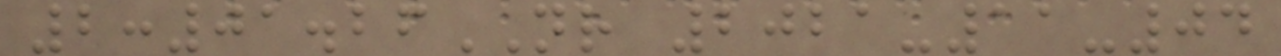2:01.26NR 2021-11-04
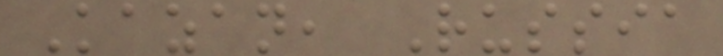Kazan, Russia
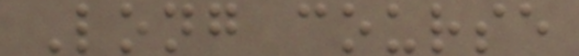Long course
